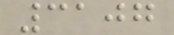3107
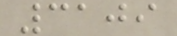3109
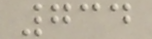734
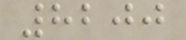8200
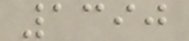1390
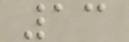13
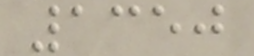1350
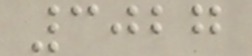3027
